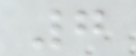7
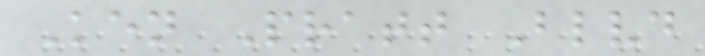Ken Pratt Blvd
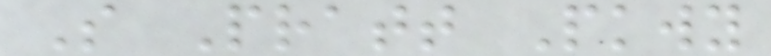S Pratt Pkwy
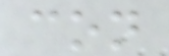con
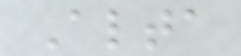Alta
